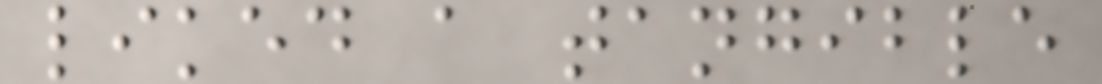liked a tangible
